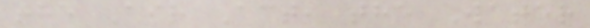the Air Act, the Water
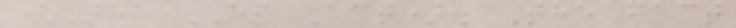(The EP Act). The fact
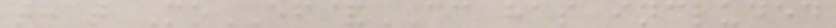that MoEF&CC has included
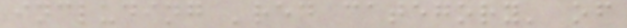including 'red category' of
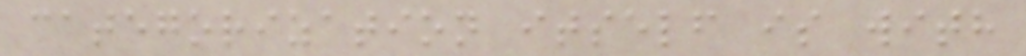categorization itself is with
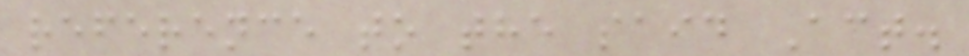reference to the said Act.
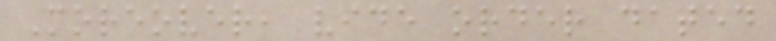Moreover, vide order dated
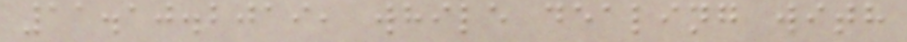11.10.2019, while dealing with
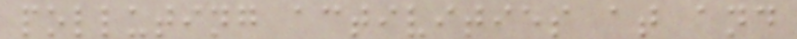polluting activities at and
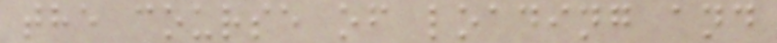the course of loading and
